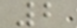2
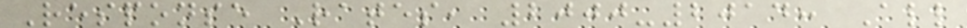Response Rates, 2000-2014: All
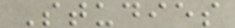Studies
